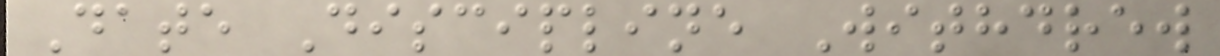Date Discipline Withdrew
